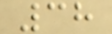38
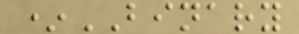*BINARY
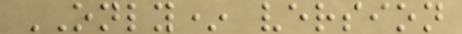ONLY* version
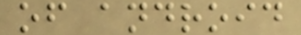of android
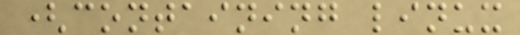(containing linux
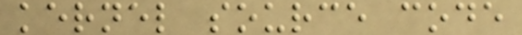kernel source code
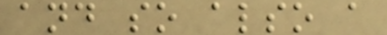and so also a
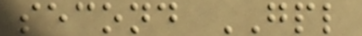second GPL
